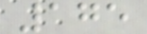175
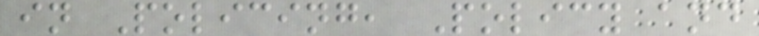in Policing, Policy and
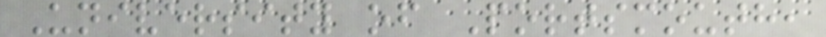University of Portsmouth,
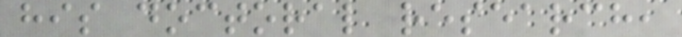his doctoral research,
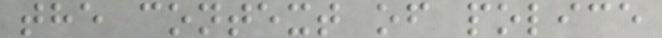the context of police
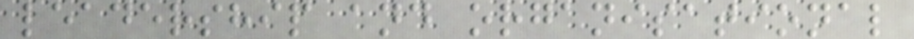leadership and organisational
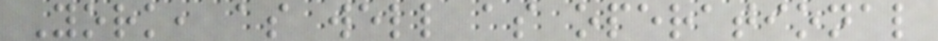York, as well as operational
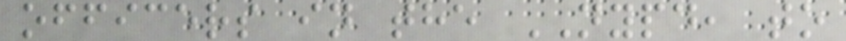officers in the NYPD, to
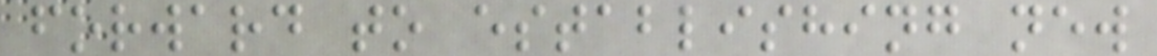forward to establishing new
